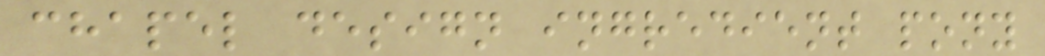chapel design ingredient pony
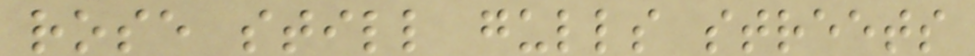rose still gulls streets
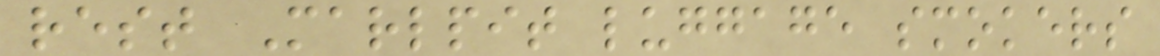rest Marlpit luggage smokers
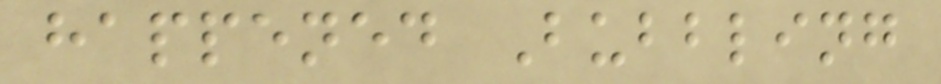happened Bubbling
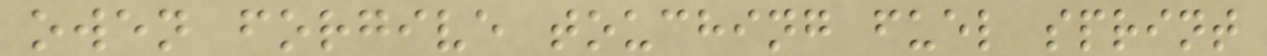owen forgive touching fuel sprint
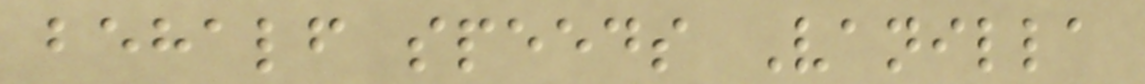behalf speeds Vanilla
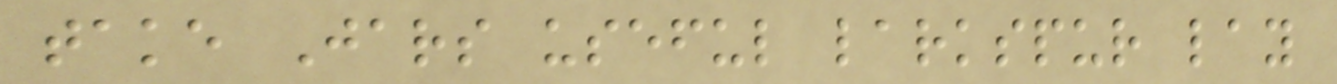take Jars useful larkspur lay
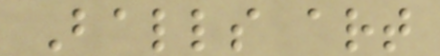Balls art
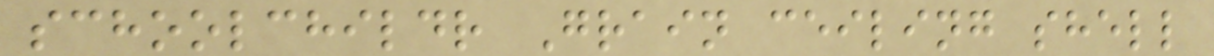schoolchildr Grain ceiling shell
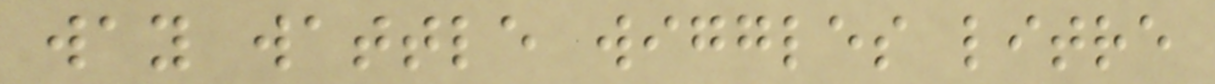way wattle wiggles litre
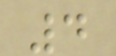4
